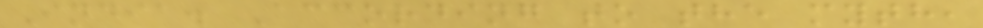India. According to the myth,
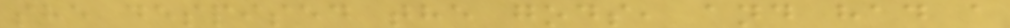she despised the gods, and had a
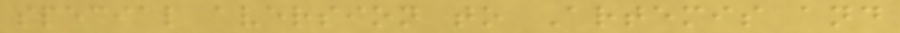special aversion to Artemis and
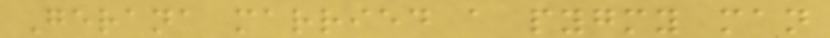Gerana married a pygmy man
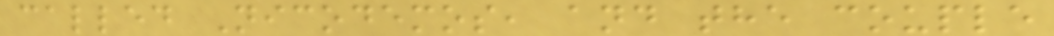called Nicodemos, and the couple
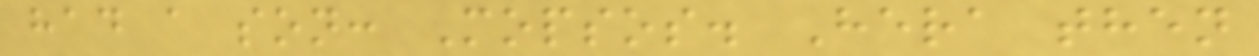had a son: Mopsos. Hera then
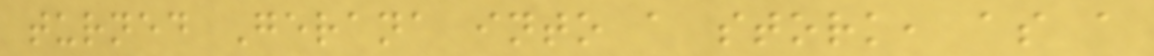turned Gerana into a stork, as a
